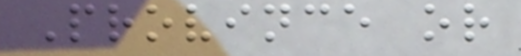Province or
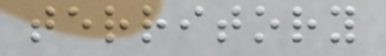territory
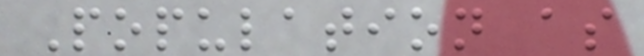Population as
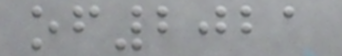of2021
